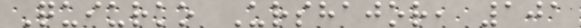Quiurko Urshajor, 101
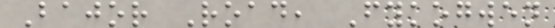Bajor Road, Fykogwen
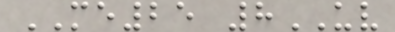ME25 8UV
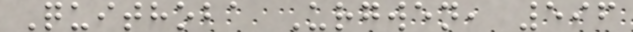Quithoba Urgwen, 596
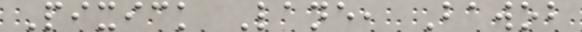Pixick Lane, Bawob
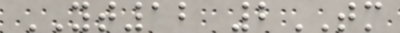YT12 2TM
